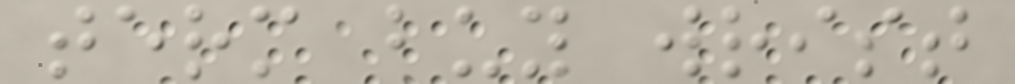term buy wrist
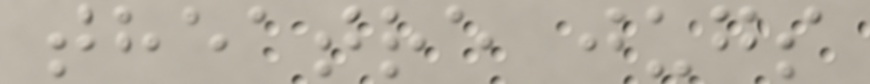theatre jugs
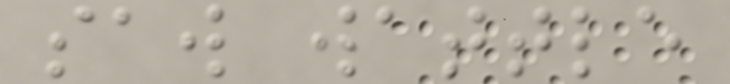saw wattle
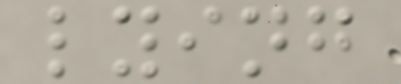lying
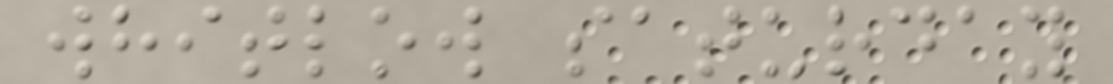whitlow saturday
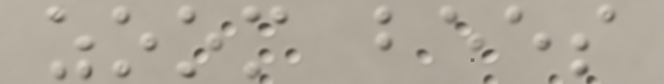zoom bees
